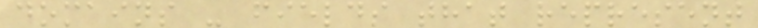domains - fields that represent
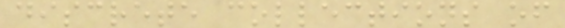discrete collections of
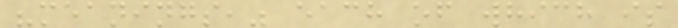"meanings," each of which is
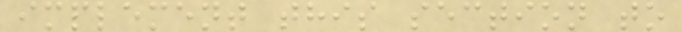implement this section to
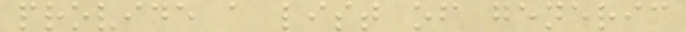provide a list of generic
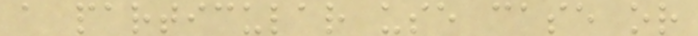a particular use case or
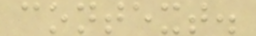context.
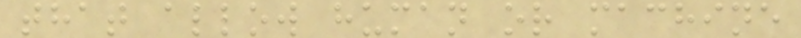that allow human or machine
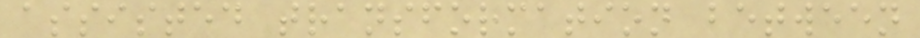assisted transformation between
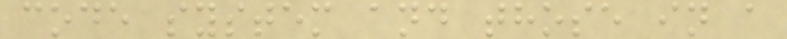code system and those in a
